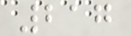217
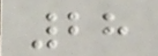28
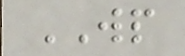WP
